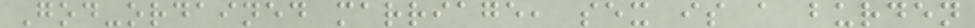God-ordained marriage, sex is a burden
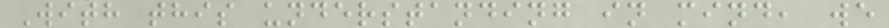With this understanding in mind, we
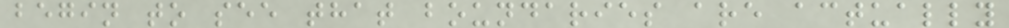begin to see that boundaries are actually
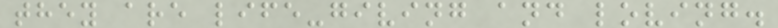they are life-giving and loving.
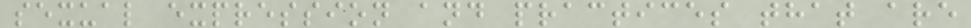sexual expression and practices that are
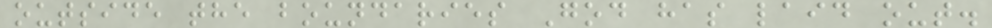outside the boundaries God has laid out.
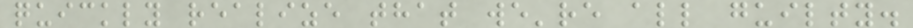quickly realize that we're all guilty.
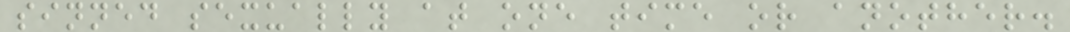sinned sexually at one time or another.
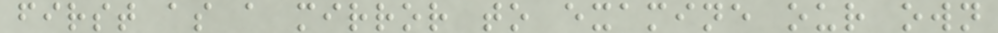first as a mirror to examine our own
